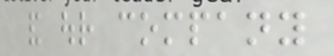and our company
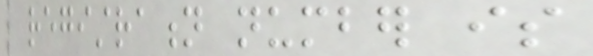registration number is
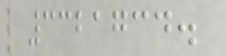3321734.
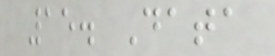15. Data
